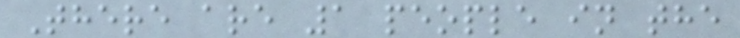There are 1 people in the
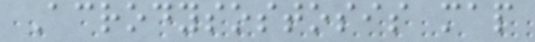Acrodysostosis map
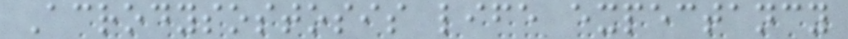Acrodysostosis life expectancy
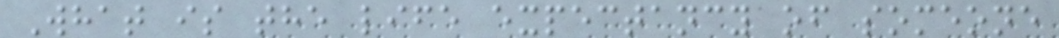What is the life expectancy of someone
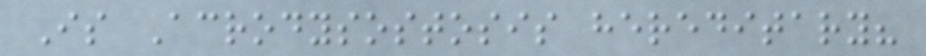Is Acrodysostosis hereditary?
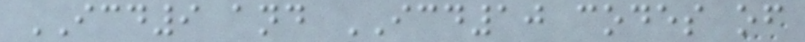ICD9 and ICD10 codes of
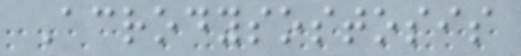Acrodysostosis
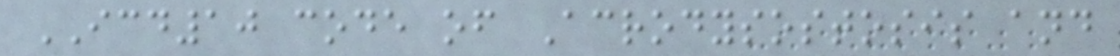ICD10 code of Acrodysostosis and
